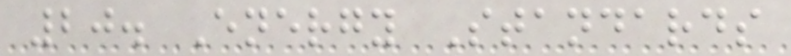20. Energy Standards
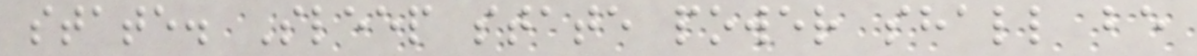state. Sleep state power shall be
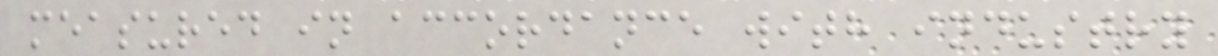measured in accordance with industry
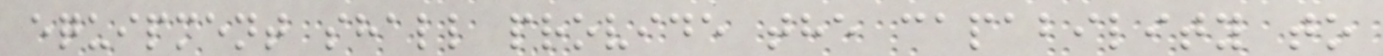equipment shall provide the capability to
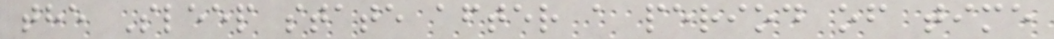the Sleep state after a period of time
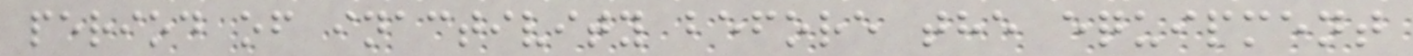period of inactivity before the equipment
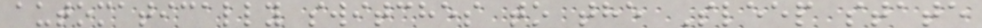automatically switches to the Sleep state
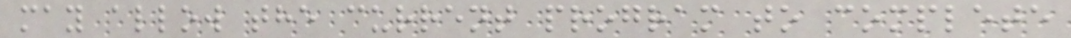may allow the current program to complete
